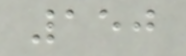150
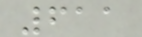611
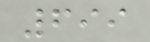699
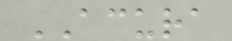ACURA
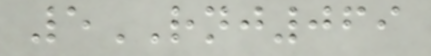5RNJ069
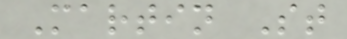Martin St
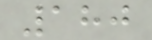180
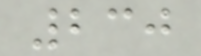230
